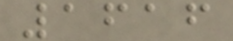1616
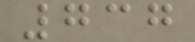737
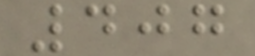407
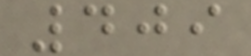409
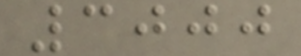3000
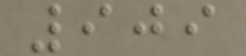909
